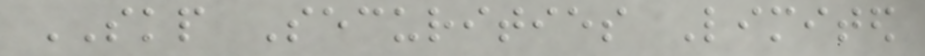SKP Securities Limited
